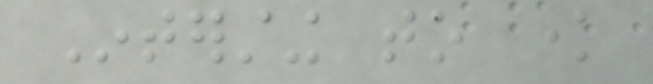Intersting to know
